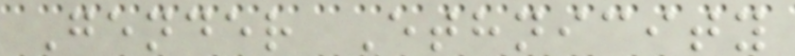Gender Ethnicity
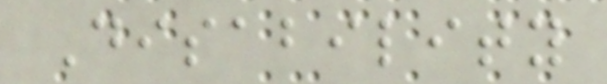Disability
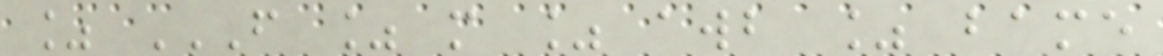% F % M % AWB % BAME
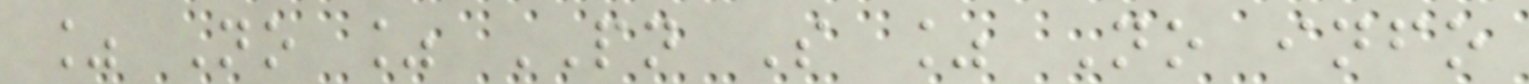% No % PN S % No info
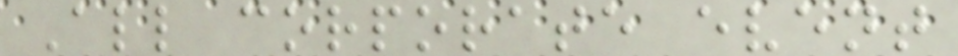All corporate event
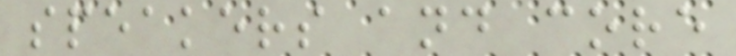speakers and core
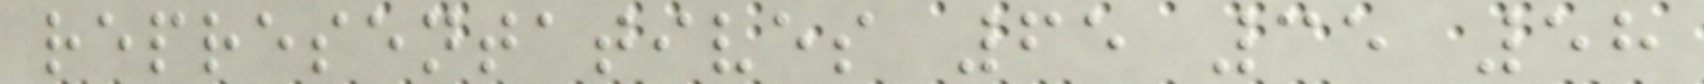representatives 65 35 58
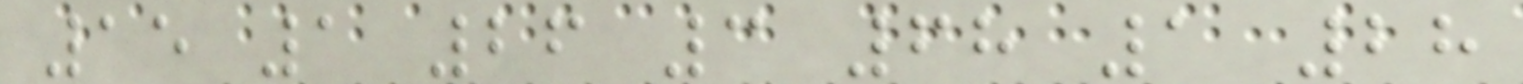15 1 26 3 68 1 28
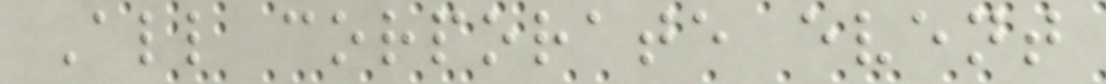All corporate event
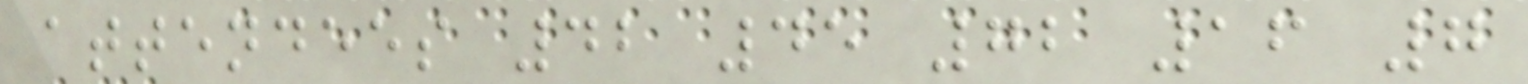attendees 42 45 72 16 7
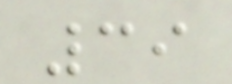39
